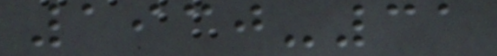1930-31
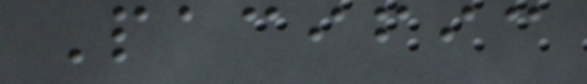Pacific
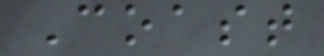Coast
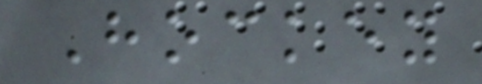Hockey
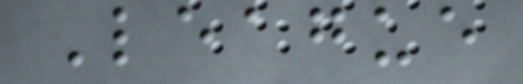League
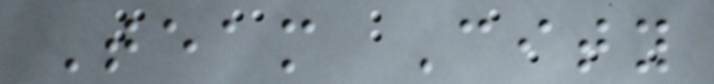Team City
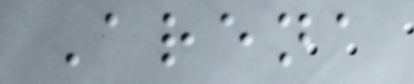Arena
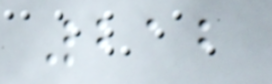212
